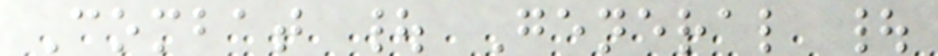Combat | General |
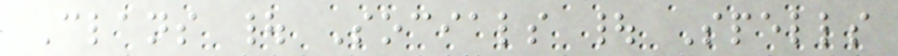Clans | Socials | Spells
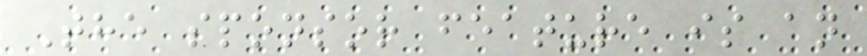The sponsor feature is an
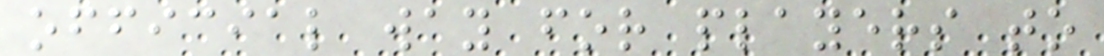official way for players to
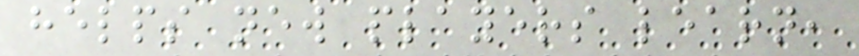helps new players learn,
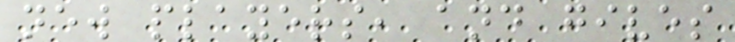new players, and gives
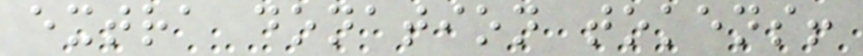extra donation tokens!
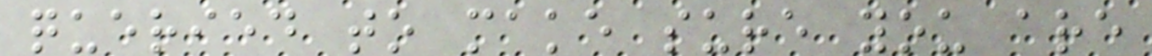queried to make sure you are
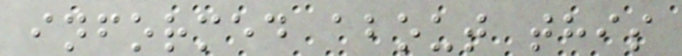informed about this
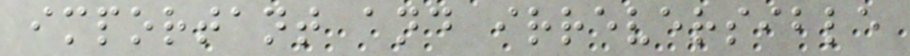important and irreversible
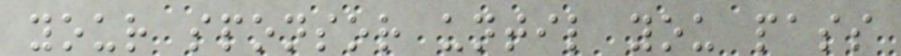your sponsor until you pass
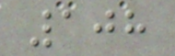108
